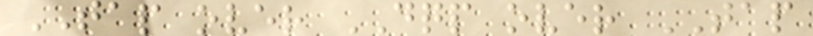TAP over DQP over TAP
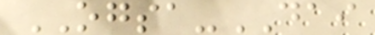OGSA-DAI
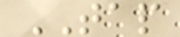TAP
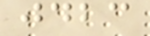jdbc
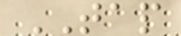TAP
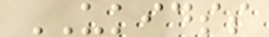UKIDSS
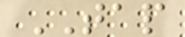TAP
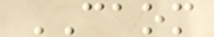CAOM
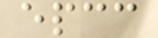epcc
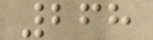268
